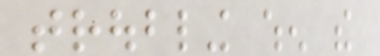troubling when the
